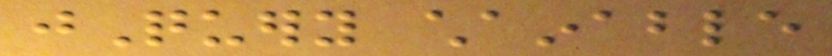jQuery chainable
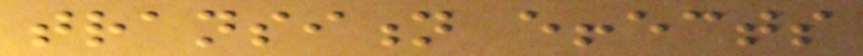transition effects
